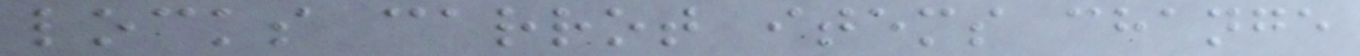locks carrot items change
